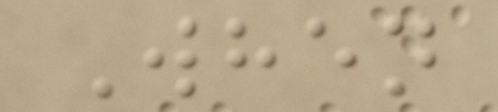When
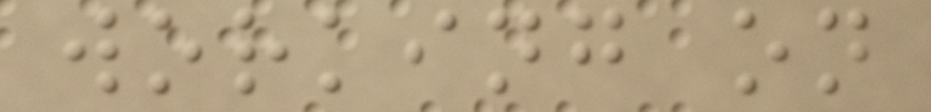working on
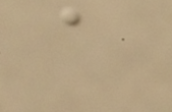a
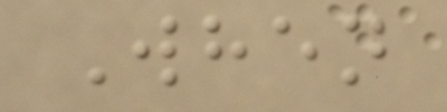When
